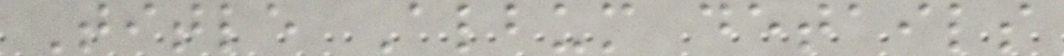Title Album details
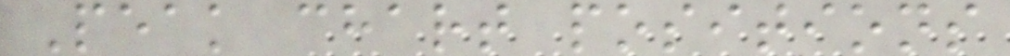Peak chart positions
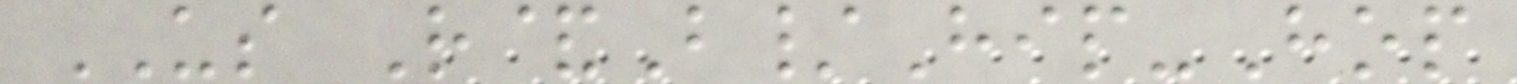US R&B/Hip-Hop
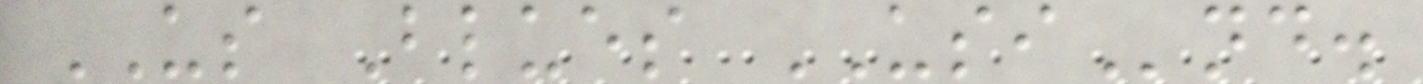US Blues USInd.
